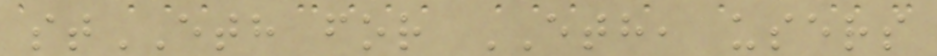stETH for ETH, users
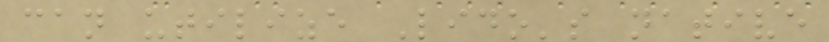can utilize Lido's native
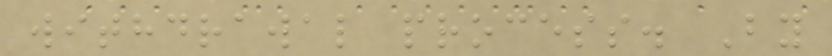withdrawal process. By
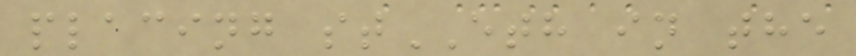placing stETH in the
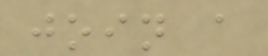join a
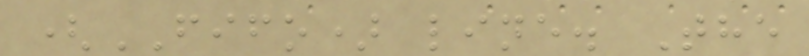(FIFO) line. The
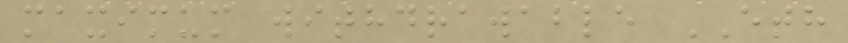maximum withdrawable ETH
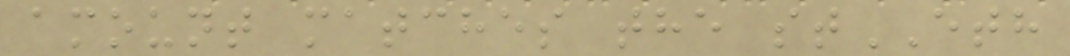amount matches the stETH
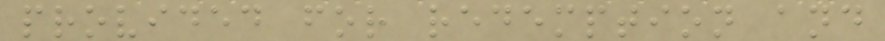provided for redemption and
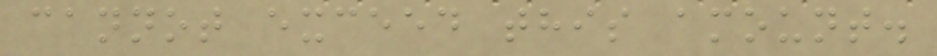cannot exceed this amount.
